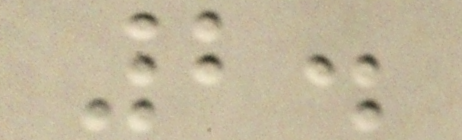2.
